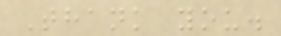Thank you.
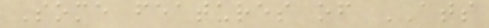Some features of ATS
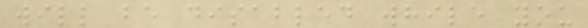will be disabled while you
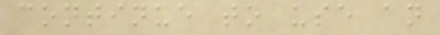continue to use an
